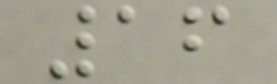16
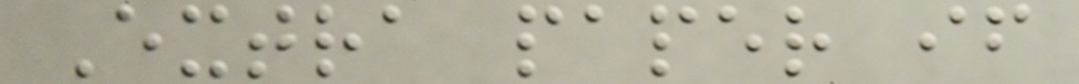Extra paper if
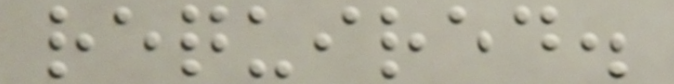required.
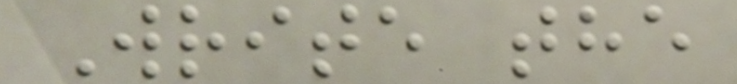Write the
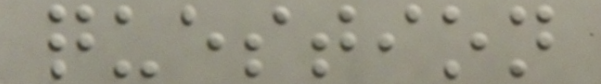question
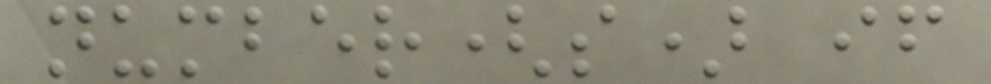number(s) if
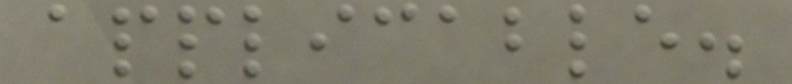applicable.
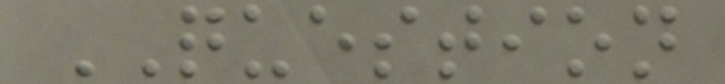QUESTION
